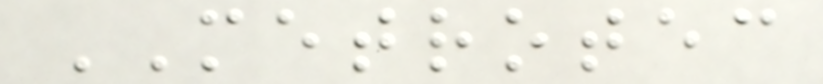METROTEC
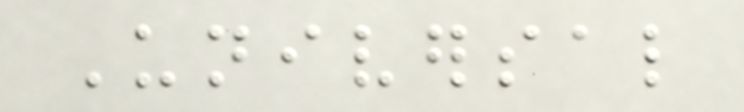Universal
